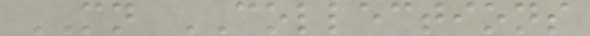MN COLLECTIONS
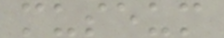museum
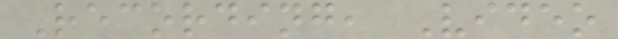Recording, Video
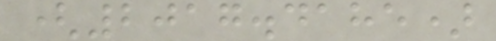(2017.4185)
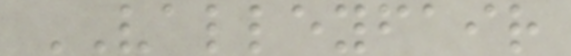VALLEYFAIR
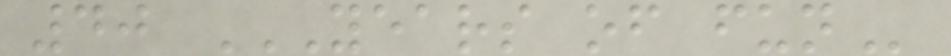40 YEARS OF FUN
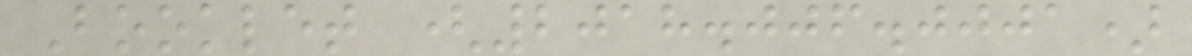Booklet (2018.006.0001)
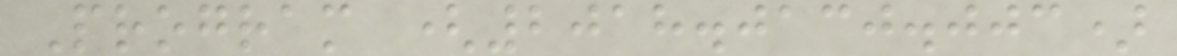Program (2018.0130.003)
